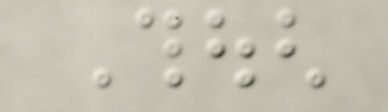Though
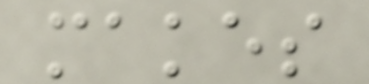makes
